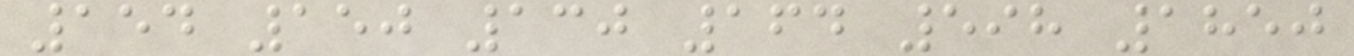154 150 130 164 598 1850
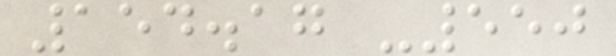154.17 -550
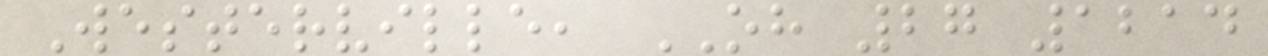Westerville, OH 27 1214
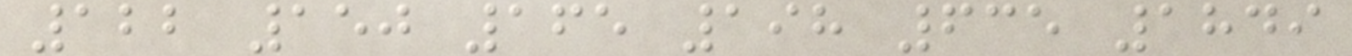122 150 165 198 635 1849
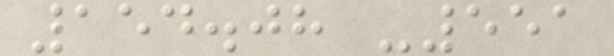154.08 -551
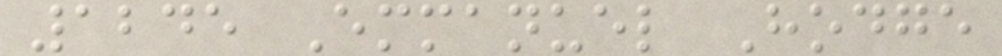1245 Emmanuel Hodge
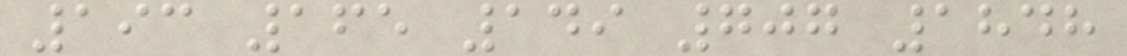193 165 149 707 1848
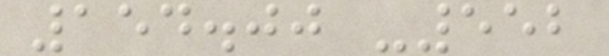154.00 -552
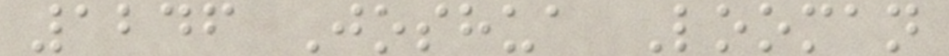1246 Joshua Looman
